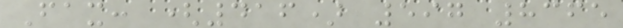Fax: (416) 597 8365
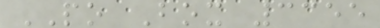PO Box 3355
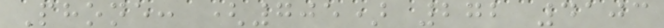Phone: (705) 272 4103
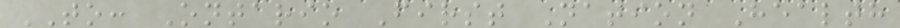TO: Ontario First Nation Health
